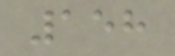158
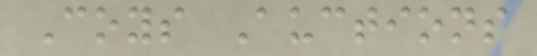Coys Auctions
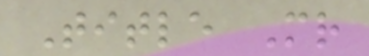Title Mr
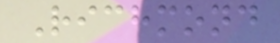Richmond
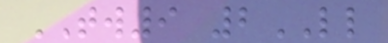TW9 2LL
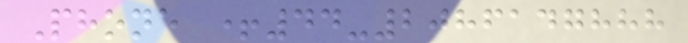Phone +44-2086147888
